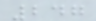247
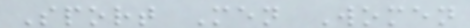Sport Men Women
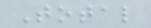Total
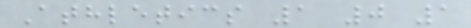Athletics 1 0 1
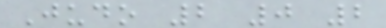Judo 2 0 2
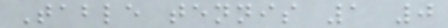Table tennis 1 0
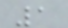1
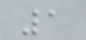1
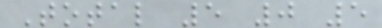Total 5 0 5
